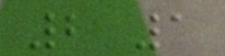2 1
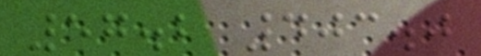57.2 403.0
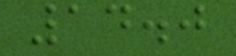14.0
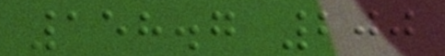158.7 200
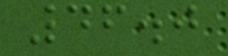46.0
